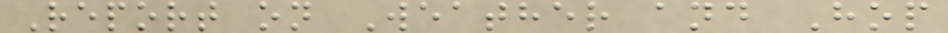Report on Weather and Hop
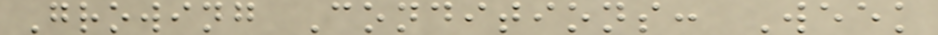Growing Conditions: Week
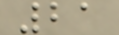21
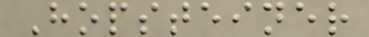Hopsteiner
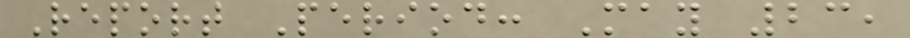Report Period: May 23,
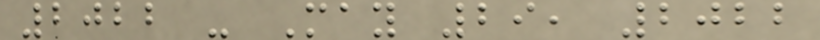2022 - May 29, 2022
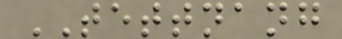TETTNANG
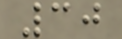30
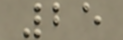25
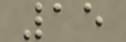15
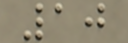10
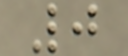0
